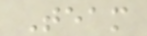Team
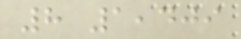8 1,409
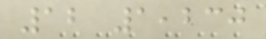12 1,230
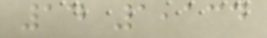14 1,134
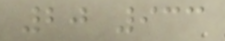20 933
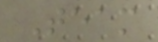Team
